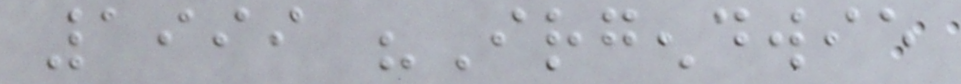1999 "Irgendwie
